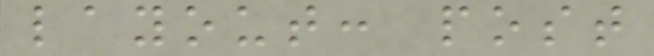layout: post
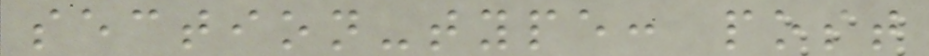section-type: post
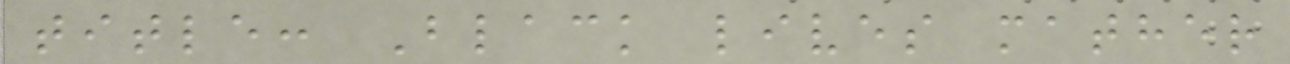title: Black lives mather
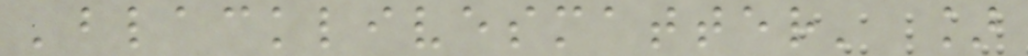'blacklivesmatter' ]
